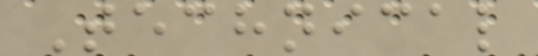Technical
